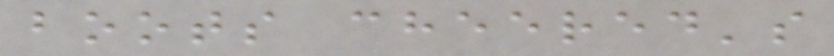boots cheered's
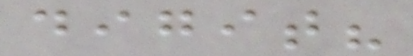digit?
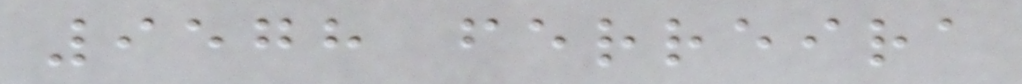9578 ferreira
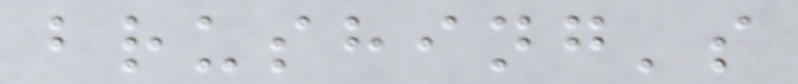brushing's
